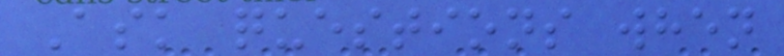Ask questions when
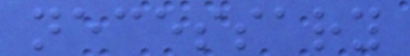necessary
